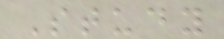Study
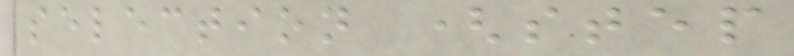selection (step
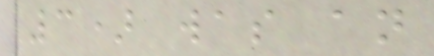3) was an
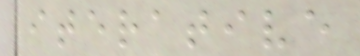iterative
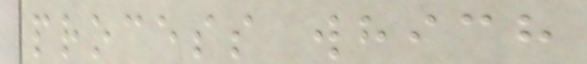process which
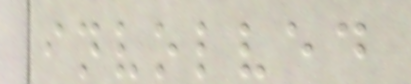involved
